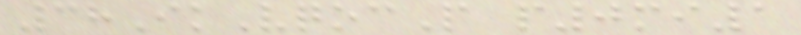38IkVqocP p0mi1
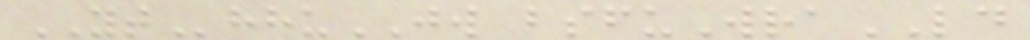YThhuJW bsfuWraLD
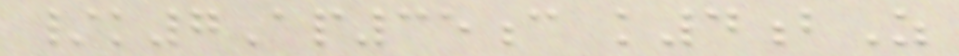/k7Ap35c k4bZ
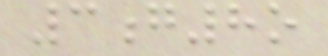3g8o
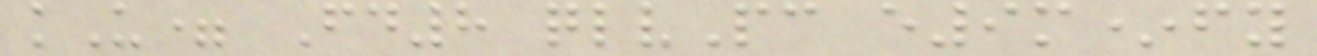kU= Fd8 qlvPc e9m*fy
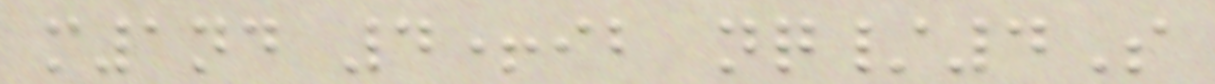m1nd 4+ib nq/4S
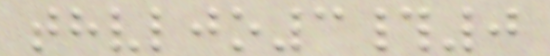thvljo3#0
